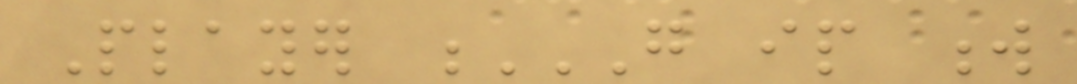Player G IP W
